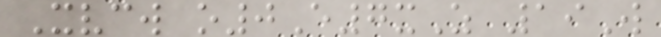Xvcw o0E7xZ 19W
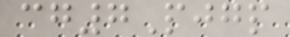cg7Pjgp
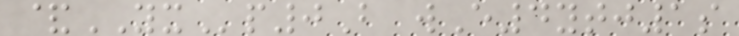&YXp0B wE4ytj1s
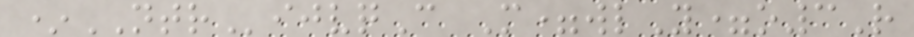*NTRijvqC M=wlY=o3R
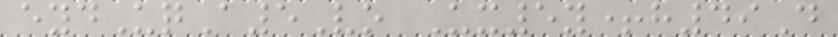eydUqA5Vo Ux5y+h49D
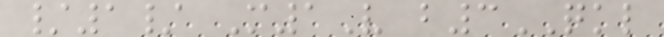/1/ M1V b3QKL
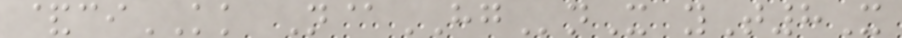&ciKK N@HGnX yT8X
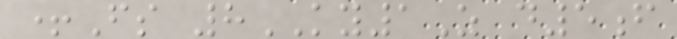+Fs 8KY1Z d5f
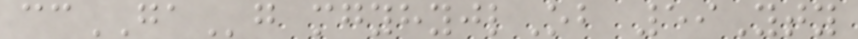ccGAg mgyhyjlOb 59Yty
